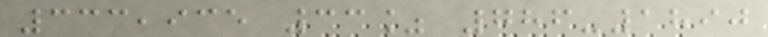333,935 33% 786-1890
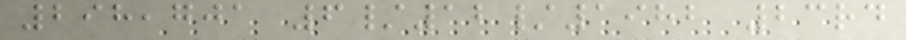298,701 6/12/1982 23rd
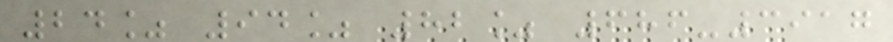24% 94% 82% 686-3917
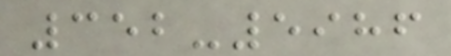352-5986
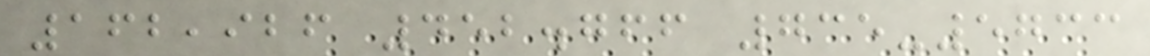162,926 452.766 735-5733
